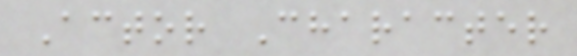Actor Character
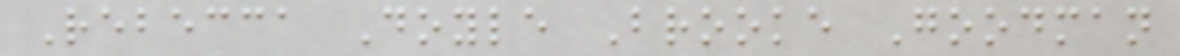Rebecca Doyle Brooke Goodman
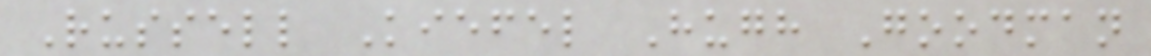Russell Kiefel Hugh Goodman
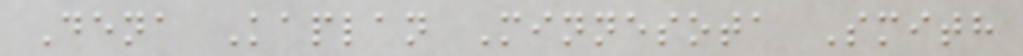Dena Kaplan Minnesota Smith
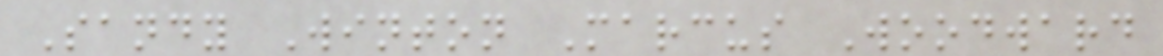Sandy Winton Marcus Woodward
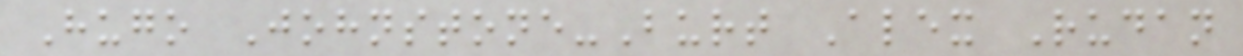Hugo Johnstone-Burt Alex Rudan
